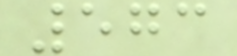573
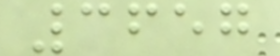3657
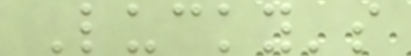Lucky's
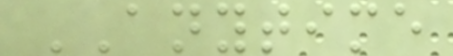ANYTIME
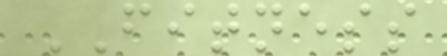FITNESS
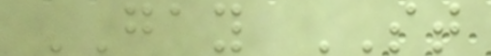GAY ST
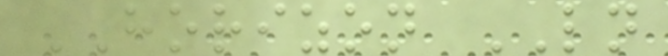HORIZON LN
